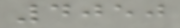4050
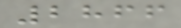2866
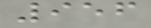956
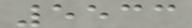5533
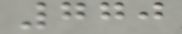770
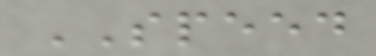SPEED
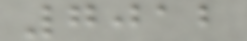7012
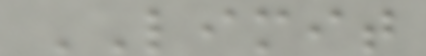LIMIT
